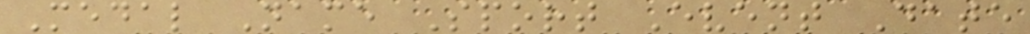Medal Name Sport Event Date
